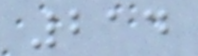214
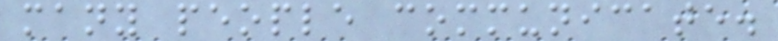many people communicate.
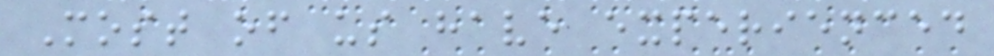Most of us have experienced
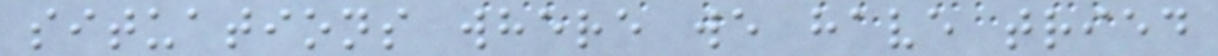situations where we have tried
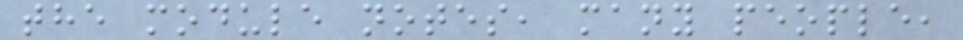the module notes, many people,
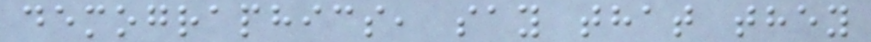demographics, say that they
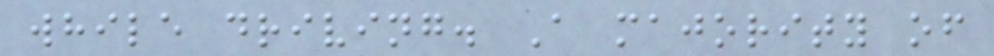while driving. A majority of
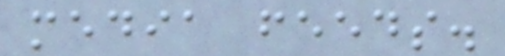media feeds.
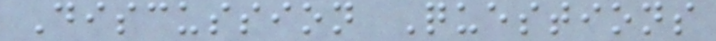Discussion Questions
